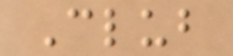Club
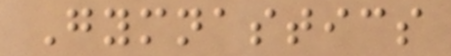Gymnastics
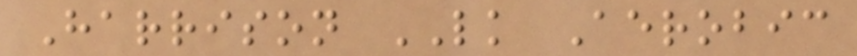Harrison LK Aerobic
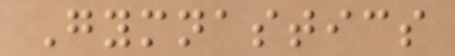Gymnastics
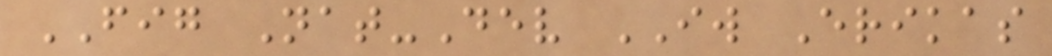FIG Nat-Dev IW Erikas
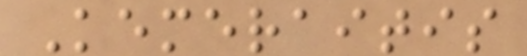Kemeraitis
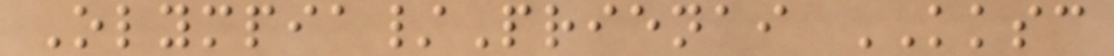Olympia/Prienai KKSC
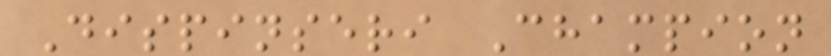Dispinseri Champion
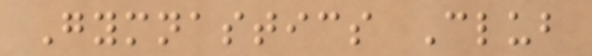Gymnastics Club
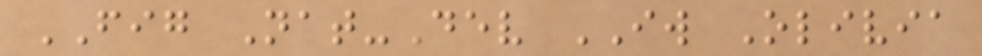FIG Nat-Dev IW Olivia
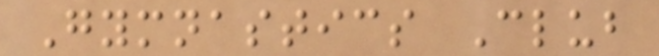Gymnastics Club
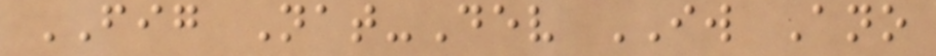FIG Nat-Dev IW Ano
